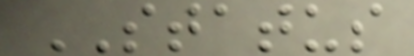STATUS
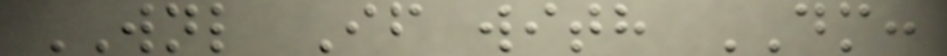WNL If with DM:
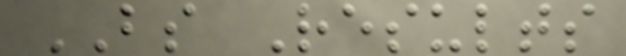BS Results
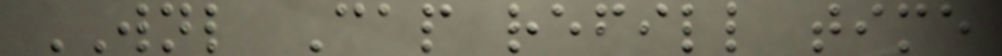WNL Cap refill time
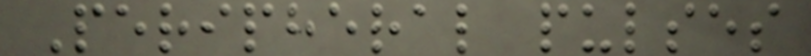Peripheral pulses
